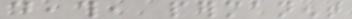death, permanent
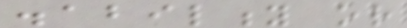disability or
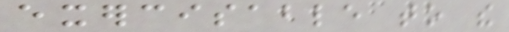exercisable to the
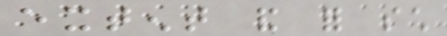extent and for such
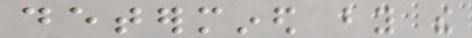determined by the
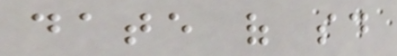date of said
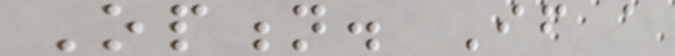Option. If a
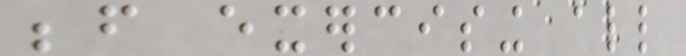before exercising all
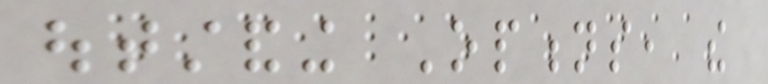outstanding Options, the
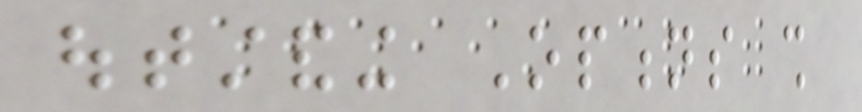outstanding Options shall
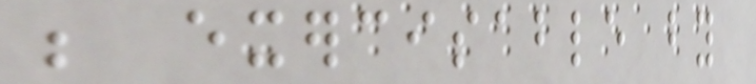be exercisable by
